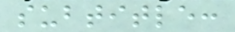subtitle:
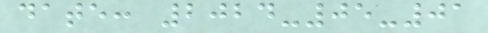date: 2024-05-01
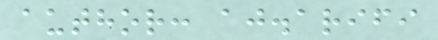author: aj.arifi
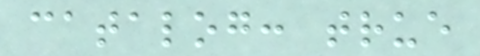catalog: true
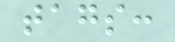tags:
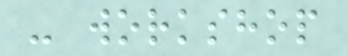- workshop
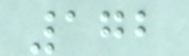172
